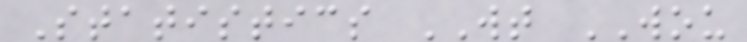Statistics WT WOU
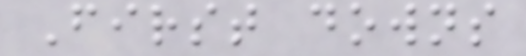First downs
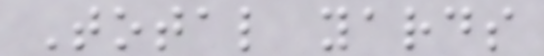Total yards
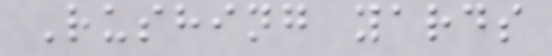Rushing yards
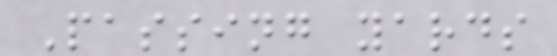Passing yards
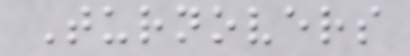Turnovers
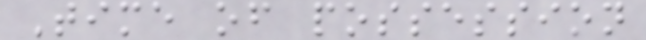Time of possession
